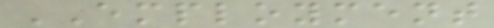EMPLOYMENT
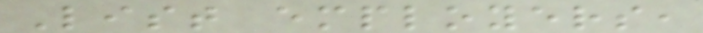List employers,
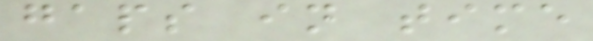gaps in time
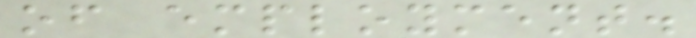of employment.
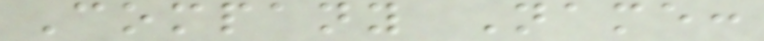Company Name:
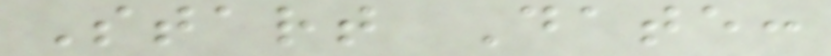Start Date:
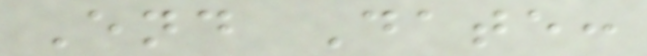End Date:
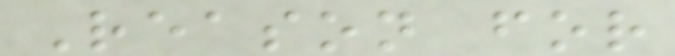Reason for
